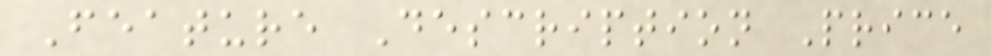Feature Description Price
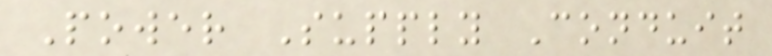Power Supply Conduit
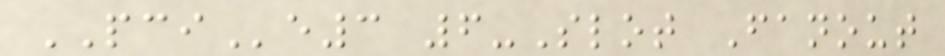PCIe3 6-Slot Fanout
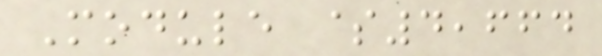Module $4,664
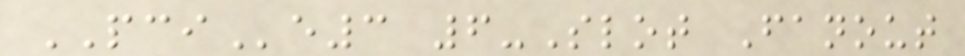PCIe3 6-Slot Fanout
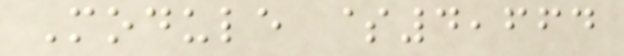Module $4,664
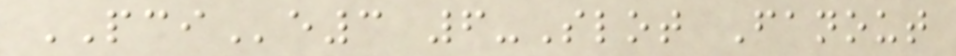PCIe3 6-Slot Fanout
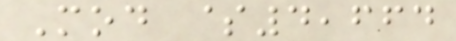Mod $4,664
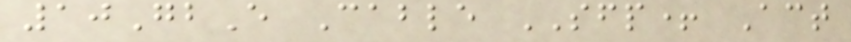10GbE Cable SFP+ Act
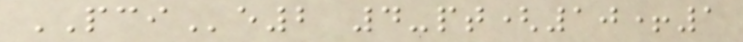PCIe2 4-pt(10+1
